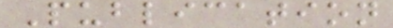Publication
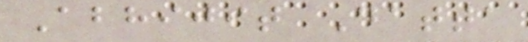Abhijit Datta
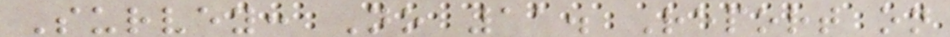Survey: No 11. Report on
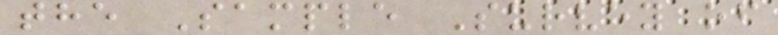the Sample Survey of
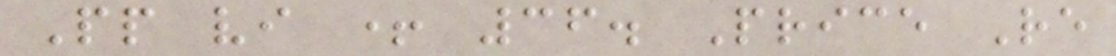Pp vi + 36. Price Re
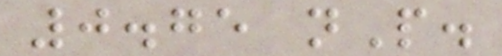0.75 nP.
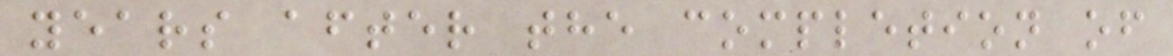years after the completion of
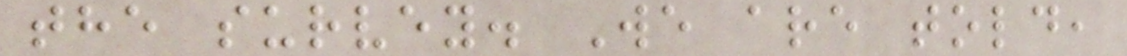the survey. We are told,
